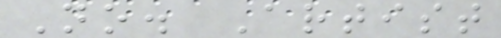No. Artist
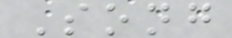Song
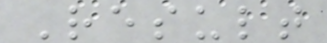Result
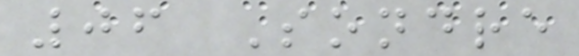06 Sondre
